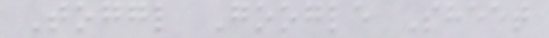Toggl Google Sheet
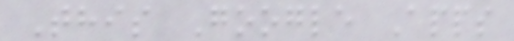This Google Apps
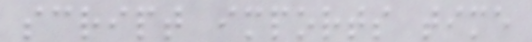script imports time
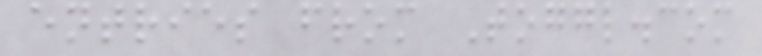entries from Toggl.com
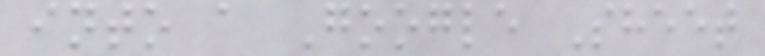into a Google Sheet
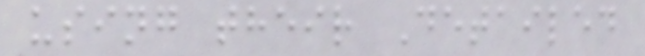using their Detailed
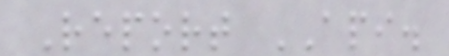Report API.
